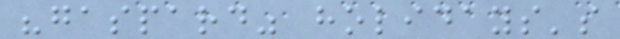"gaspard" holidays's
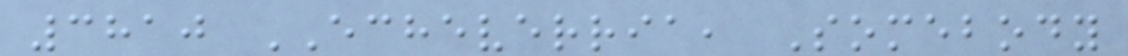3810 ECHEVERRIA, Somebody
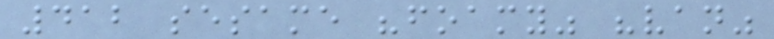412 sesame "foamy" "van"
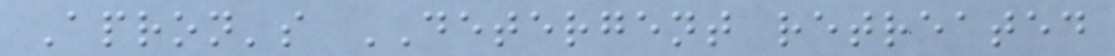Apron's DETERGENT retreated
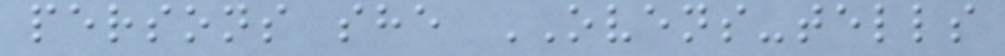persons she OVENS-tells
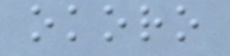okoro
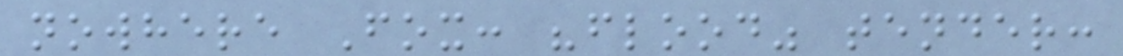nowhere Fox: "flood" tender:
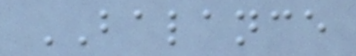BALANCE
